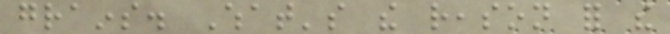grains. What's the reason for the
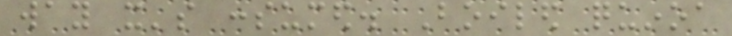way it's consumed. Boiled quinoa
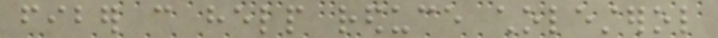fiber can help reduce cholesterol
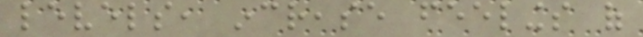levels, increase feelings of
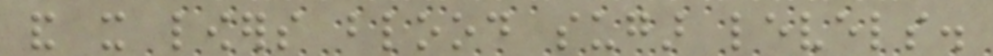and it lowers blood sugar levels.
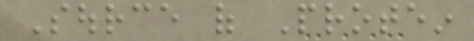Source of Protein
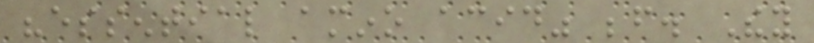"essential amino acid" before. They
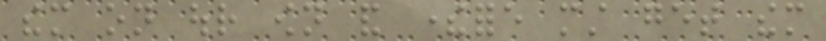them on our own and therefore must get them
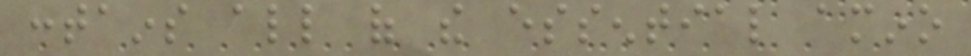contains all of the essential amino
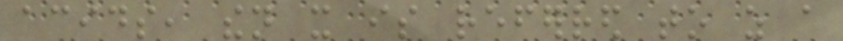acids, then it is referred to as a
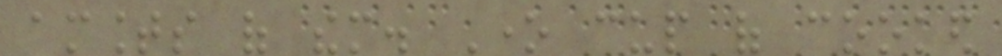amounts of them. One cup of cooked
